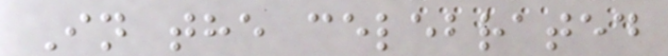In the celebrated
